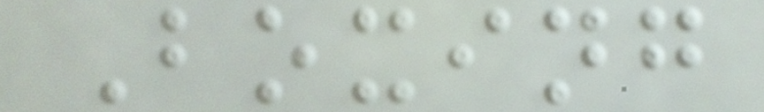Boxing
